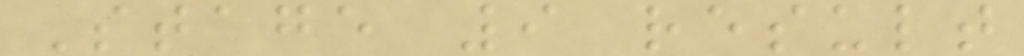Stage 9 result
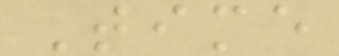Time
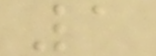1
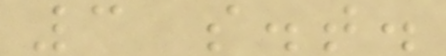3 s.t.
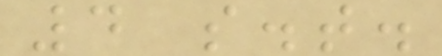4 s.t.
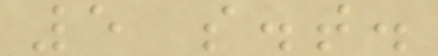5 s.t.
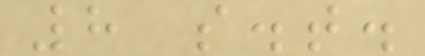8 s.t.
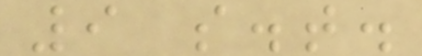9 s.t.
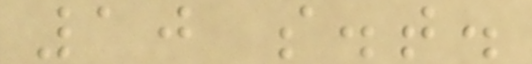10 s.t.
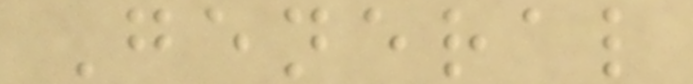General
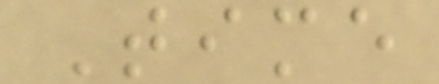Time
